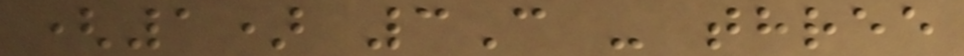(1) 3C - three
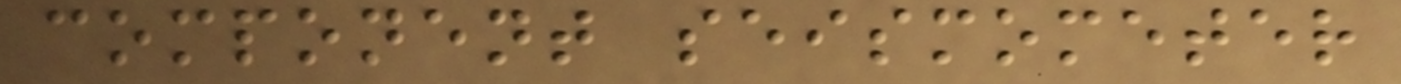component seismometer
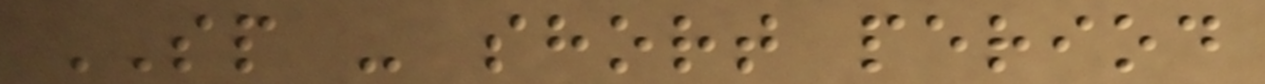SP - short period
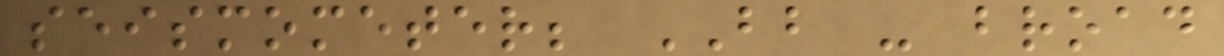seismometer; BB - broad
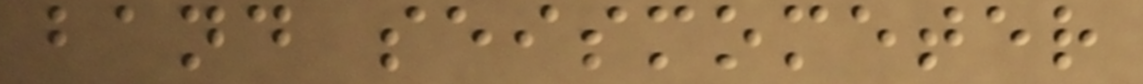band seismometer
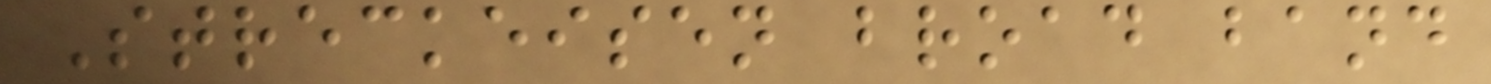Streckeisen broad band
